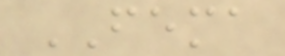FEMA
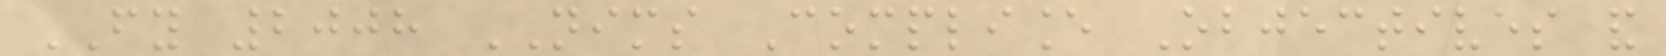FY 2008 NIMS Compliance Objectives and
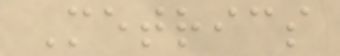Metrics
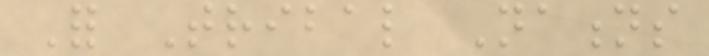For Tribal Nations
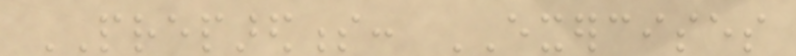PREPAREDNESS: EXERCISES
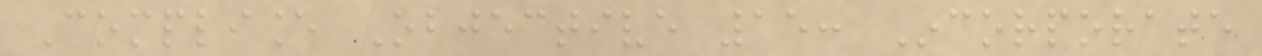Compliance Objective 15: Incorporate
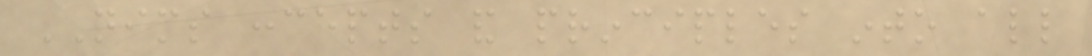NIMS concepts and principles into all
